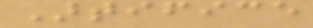Artifice
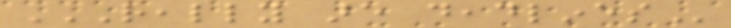REALLY ARE DEADLINES
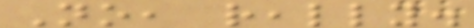No, really.
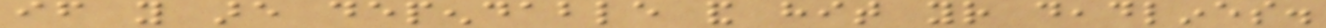if you are dependable and hit your deadlines.
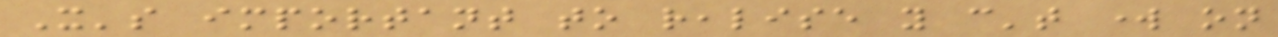It's important to realise you can't work on
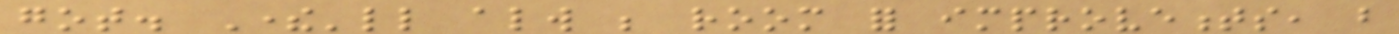got. There'll always be room for improvements, but
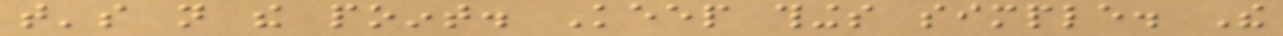that's not the point. Keep things simple. The
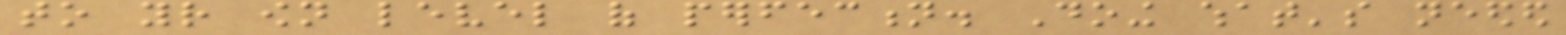to your own level of perfection. Doing what's needed
